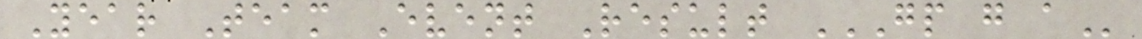Year Team Event Result GP G A
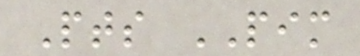Pts PIM
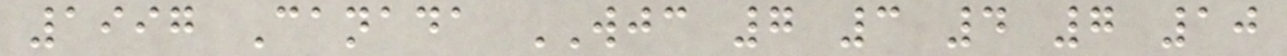1997 Canada WJC 7 3 4 7 10
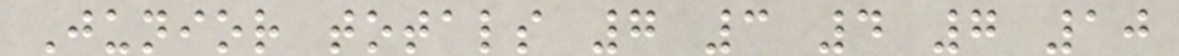Junior totals 7 3 4 7 10
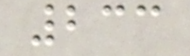233
